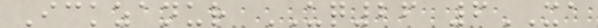Ickzanur UQ26 6XA
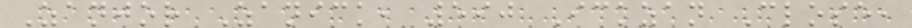Zanjor Zanick, 590 Ickzan Close,
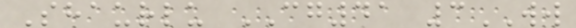Shaurlu CG41 3WW
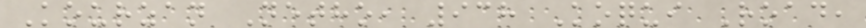Kourzan Netho, 938 Koqui Road,
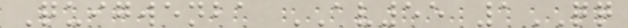Quigwenba AV55 1QQ
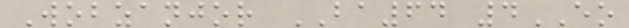Wobzanjor BA64 4EO
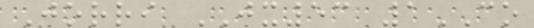Jorri JX53 1CO
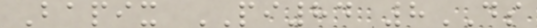Bapix PI84 8DS
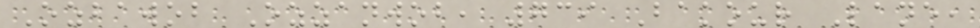Ozbawob Ozzanwob, 739 Bakour Lane,
